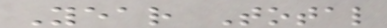Year Total
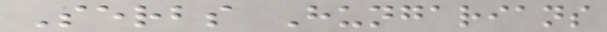Serbs Hungarians
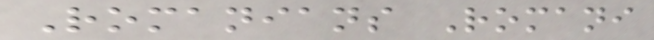Romanians Romani
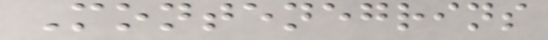Montenegrins
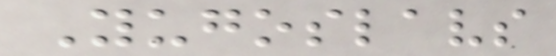Yugoslavs
